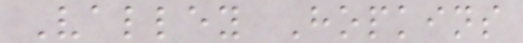Valley Hopkins
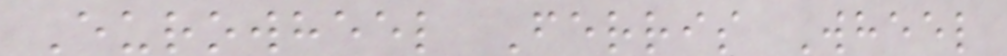Eurowheel Ferris Wheel
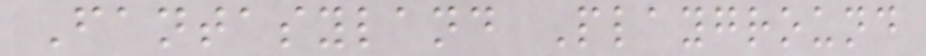Fantasyland Playground
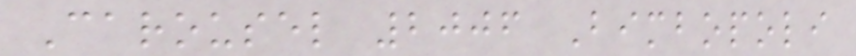Carousel 2006 Bimbopoli
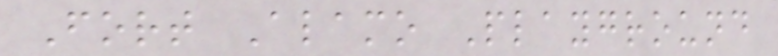Fort Alamo Playground
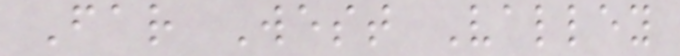Far West Valley
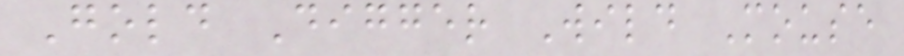Gold Digger Wild Mouse
